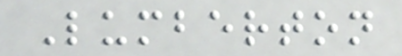Lumberton
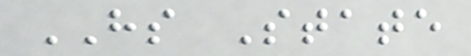HS State
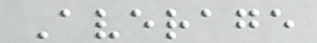Average
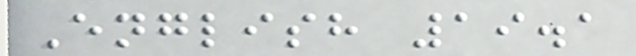English 19.1
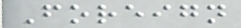Foreign
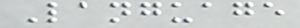Language
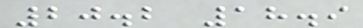20.2 18.9
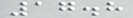17.8
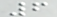6
